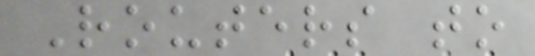Routers to
